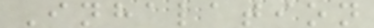Inhalation
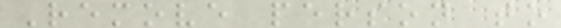Remove person to
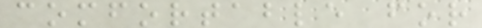comfortable for
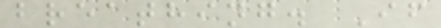breathing. If
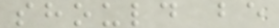should be
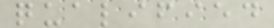qualified
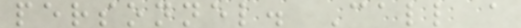personnel. Call a
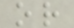or
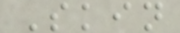Skin
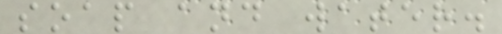soap and water.
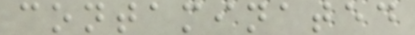contaminated
